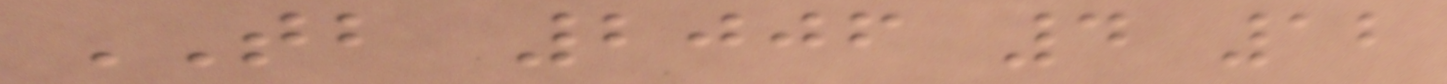TB 2006 4 12
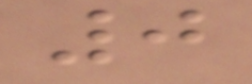0
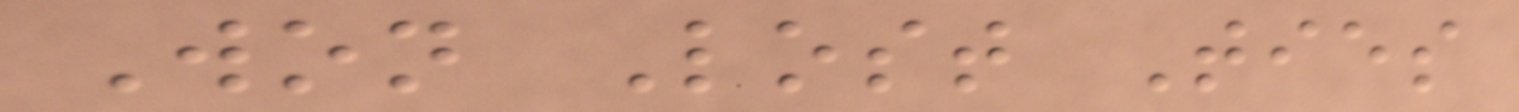Won Lost Ties
